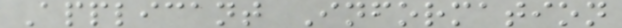Applicant Information
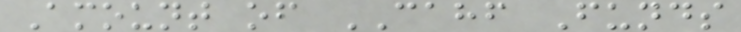Amount of CAHF Funds
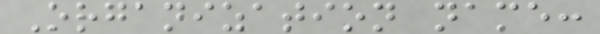Organization name:
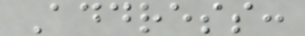Address:
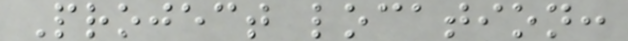Project location:
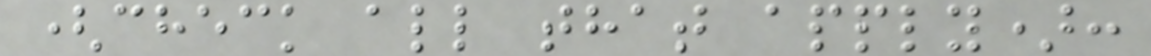(check all that apply):
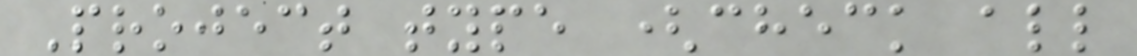Project type (check all
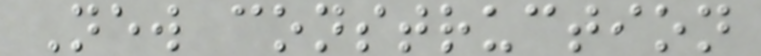New construction
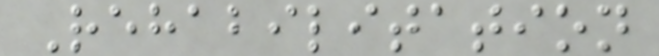Rehabilitation
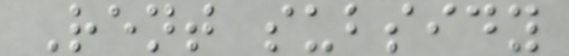Rent subsidy
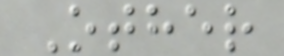Other
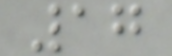17
